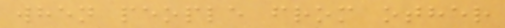when people from other
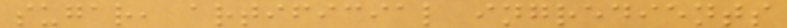sugar, artificial ingredients
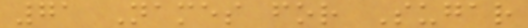71 Names for Sugar
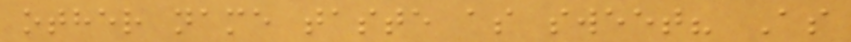other name taste as sweet? As
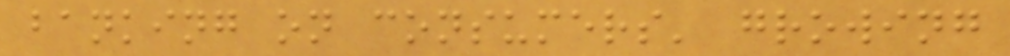banking on consumers' growing
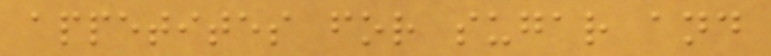appetites for sugar and
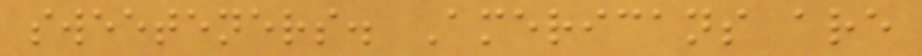sweeteners. Americans are
